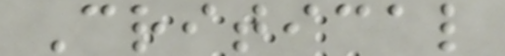Critical
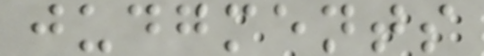judgments
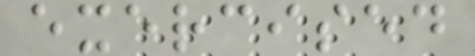exercised
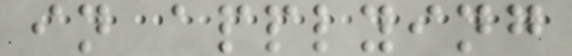in applying
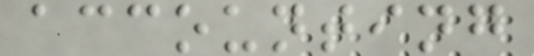accounting
